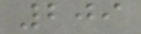209
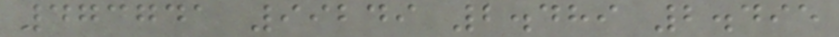473741 99249 2.489 2.495
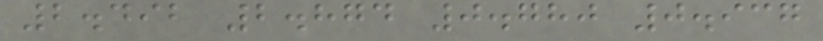2.492 2.874 0.780 0.937
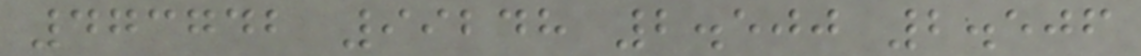473742 99248 2.500 2.506
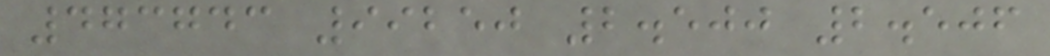473743 99250 2.500 2.506
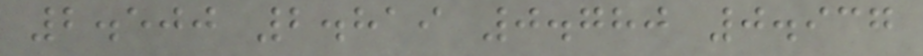2.500 2.819 0.780 0.937
